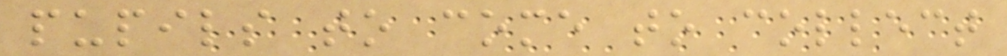pupils to come to collect
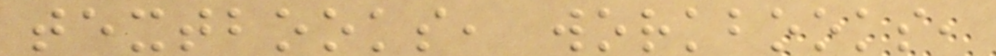textbooks, workbooks,
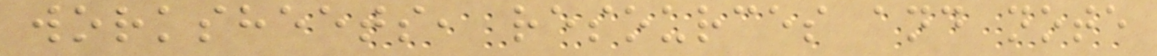worksheets, resources and note
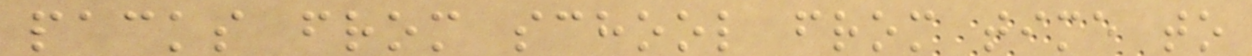packs from school from time to
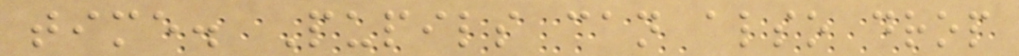time. Pupils can also drop
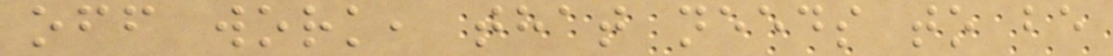off work, that needs to be
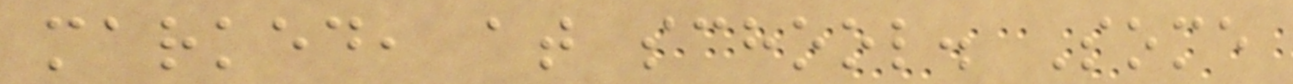marked, at school. Some
